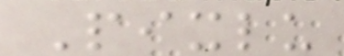Pixlu
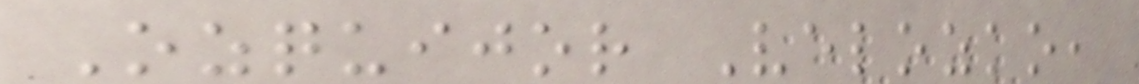Ozquijor Velozko,
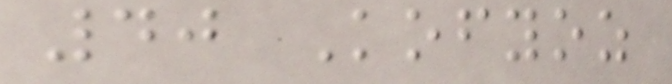40 Kofyoz
